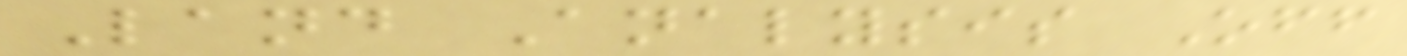Land Analysis Off
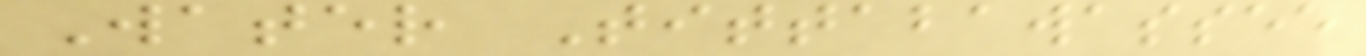Water Tittabawassee
